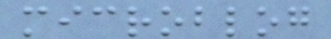microblog
